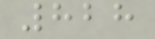828
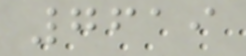7619
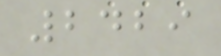2429
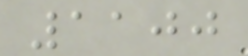1100
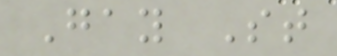Gay St
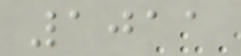1011
